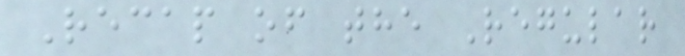Recap of the Regular
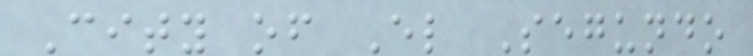City of El Segundo
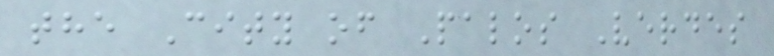the City of Palos Verdes
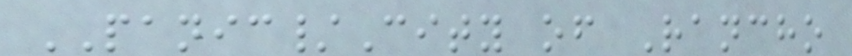PANIC/City of Rancho
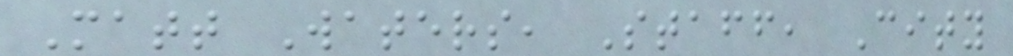Matt Waters, Staff, City
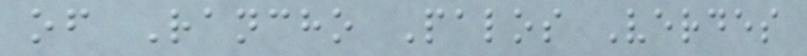of Rancho Palos Verdes
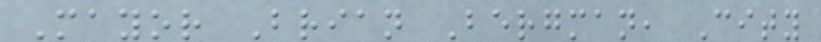Mayor Brian Bergman, City
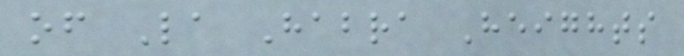of La Habra Heights
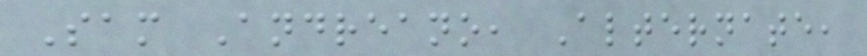Sam Andreano, Alternate,
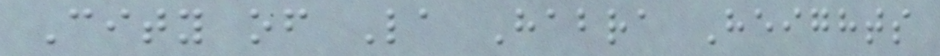City of La Habra Heights
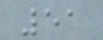51
